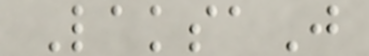LaksaJ
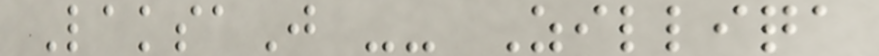LaksaJ -- Zilliqa
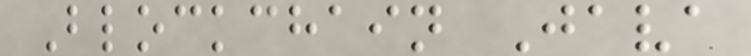Blockchain Java
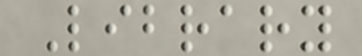Library
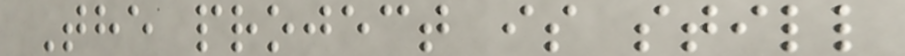The project is still
